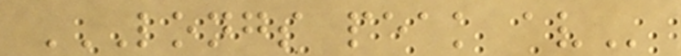LONGS PEAK AV
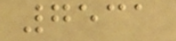7531
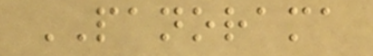PANORAMA
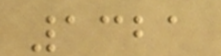1321
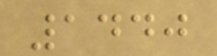1440
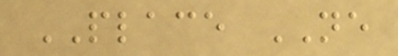PLACE NE
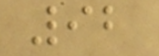92
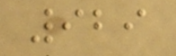929
